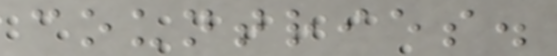countries.
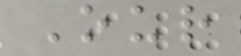Our
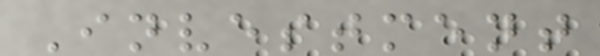Investment
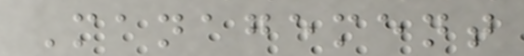Management
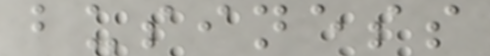business
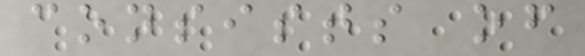consists of
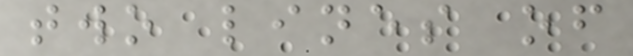two lines of
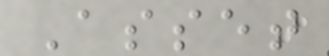Asset
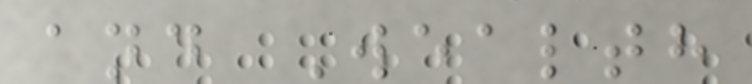and Wealth
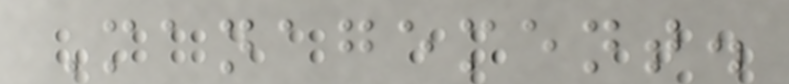Management.
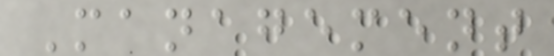Management
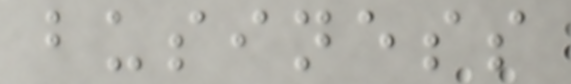business
